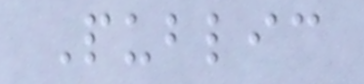Public
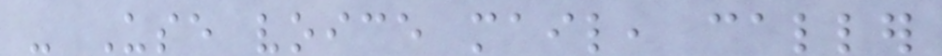- Use voice mail, caller
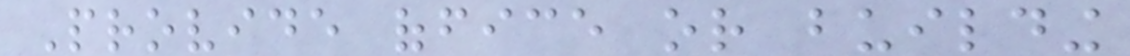Provide office or building
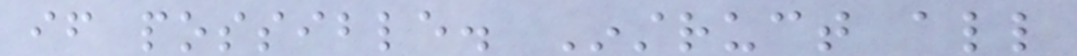if possible. Instruct all
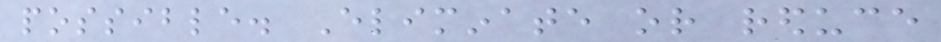possible. Eliminate or reduce
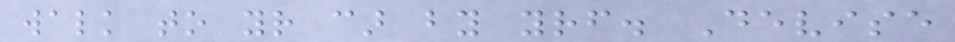walk to your car by yourself. Devise
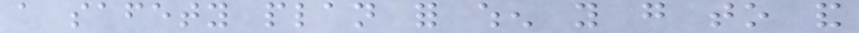a safety plan for when you go to and
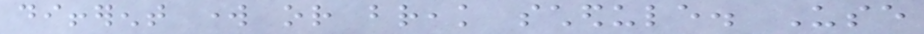different work or break schedule. Use
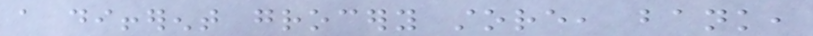a different grocery store, bank,
